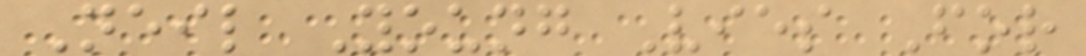Neil Young Vies For
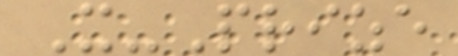X-Prize
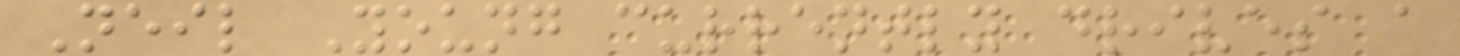Neil Young currently drives a
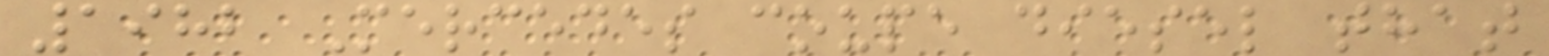1982 Mercedes coupe diesel that
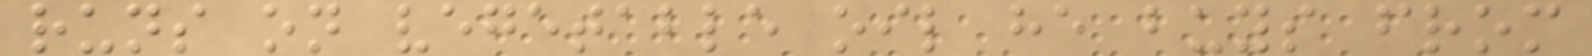runs on vegetable oil he buys from
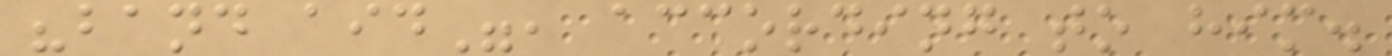"band aid", according to him.
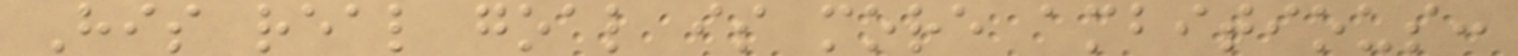His real goal is more ambitious:
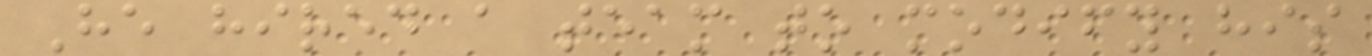He hired a team to modify his
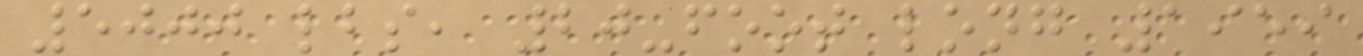5000 lbs, 20-foot long 1959
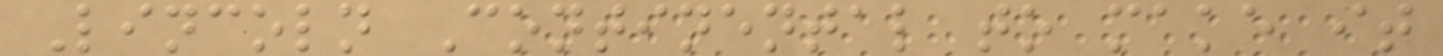Lincoln Continental to make it
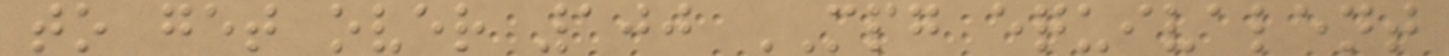to get over 100 MPG equivalent
